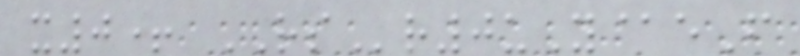x0+ RSr0uY@eF
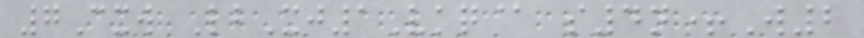7Cxw LbXj1Vkq@ s4n+W2
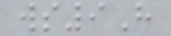ws9H
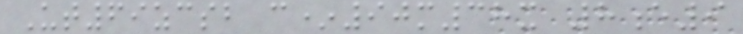Ut69zcsb c*90m38x 8e9
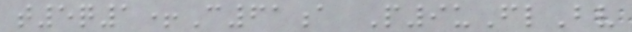t5q1+C61a P9uFlBv
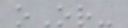oOr-
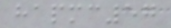hapmc57
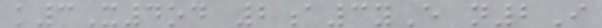k3X4od 2a3yE n2I
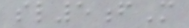sl5fM
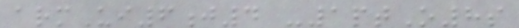armUi6j4 -1ptO8s
